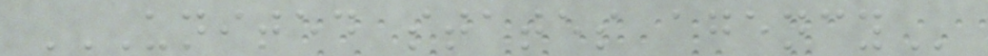UNITED STATES AGENCY
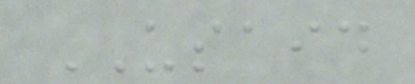USAID
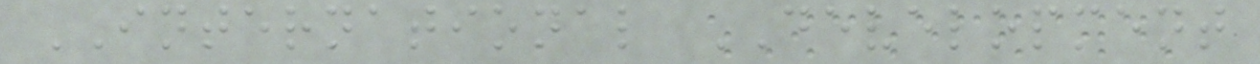INTERNATIONAL DEVELOPMENT
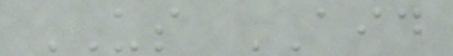US AID
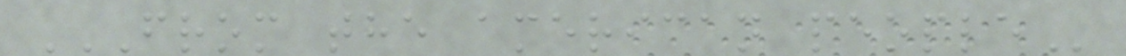FROM THE AMERICAN PEOPLE
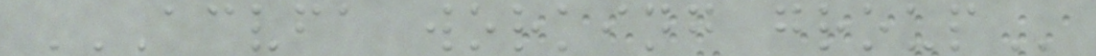ACVFA WORKING GROUP
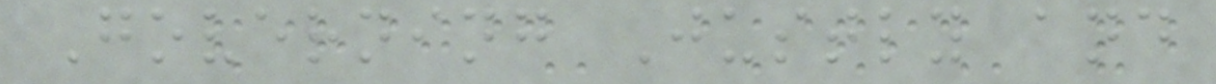Governing Justly and
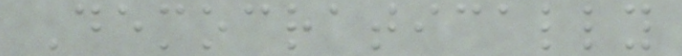Democratically
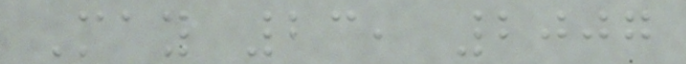May 23, 2007
